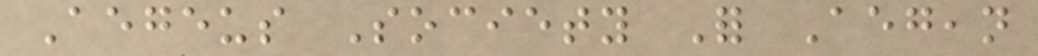Aegeus Society For Aegean
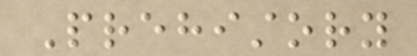Prehistory
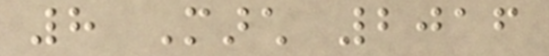8 March 2016
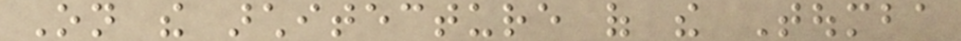On the architecture of the Toumba
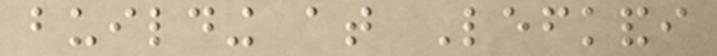building at Lefkandi
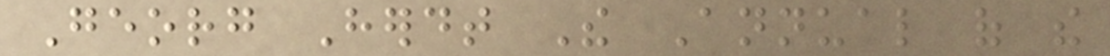Georg Herdt The Annual of the
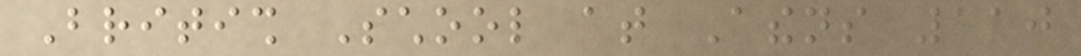British School at Athens 110
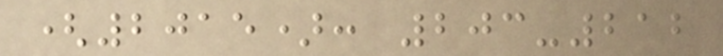(2015): 203-212
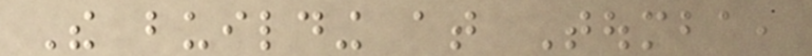The building at Toumba,
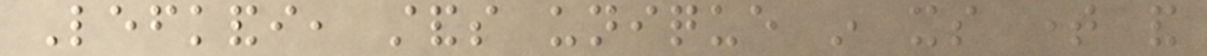Lefkandi, stands unique in its time and
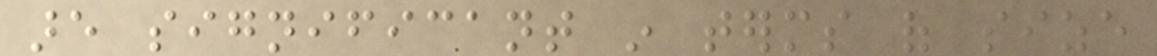are significant in terms of size
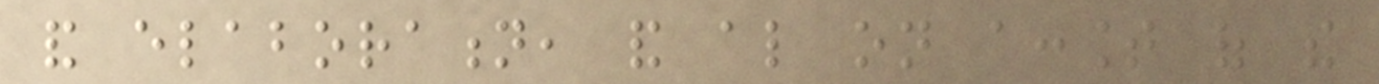and elaboration, and also on account of the
